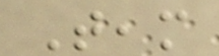Team
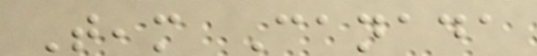Team Canada
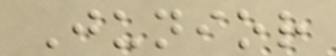Junior
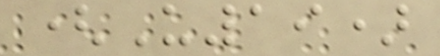(U19)
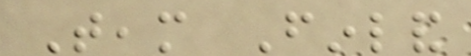Team Finland
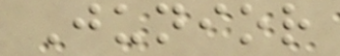Junior
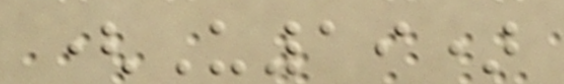(U19)
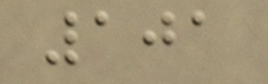101
